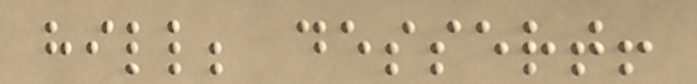hill; dessert!
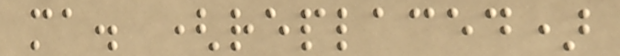ma. (replaced)
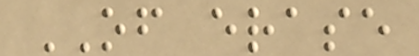OF erase
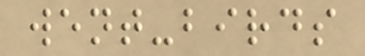went-birds
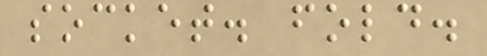socket. fold.
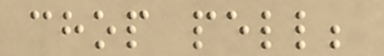chop pell;
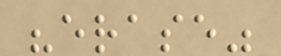"erase"
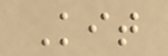Kit
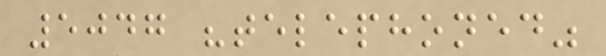5047 "telephoned"
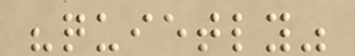"quietly"
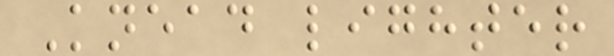Knead lighter
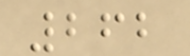262
